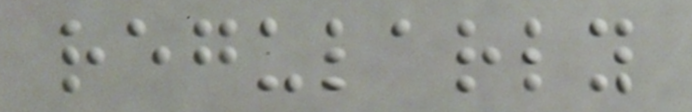regularly
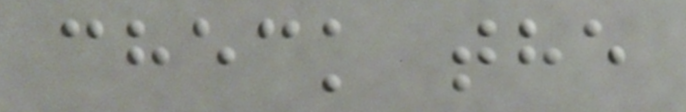check the
